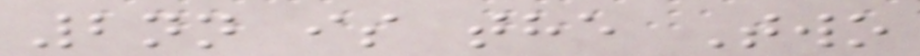2nn is the Two
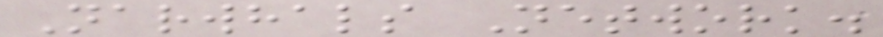Narwhals Network.
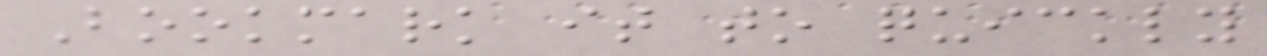Bookmark it to quickly
